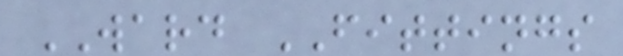WARD FITTINGS
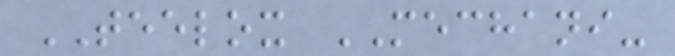TEELOX MECHANI-
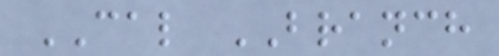CAL BRANCH
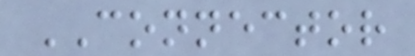CONNECTOR
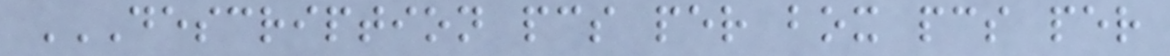DESCRIPTION PCS PER BOX PCS PER
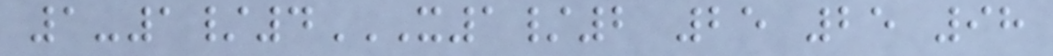1-1/4X1/2 25 25 98
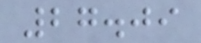27.09
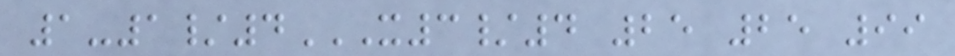1-1/4X3/4 25 25 99
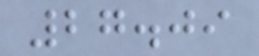27.09
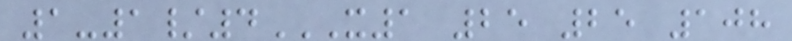1-1/4X1 25 25 108
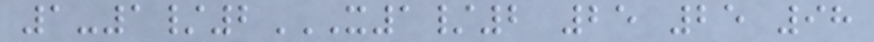1-1/2X1/2 25 25 98
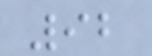92
